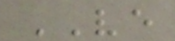VE
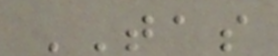TAS
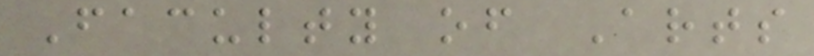Faculty of Arts
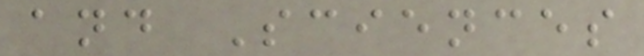and Sciences
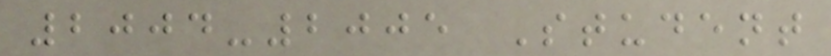2004-2005 Student
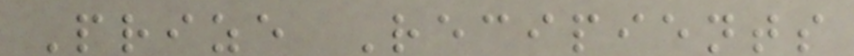Prize Recipients
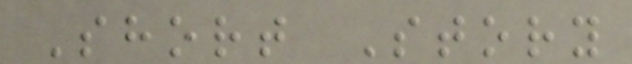Short Story
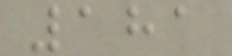181
